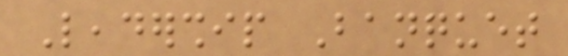Leadership Banquet
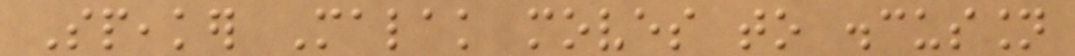Speaker Malak moves to discussion
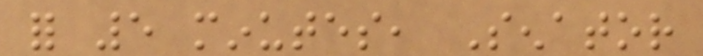for 5 minutes, Senator
